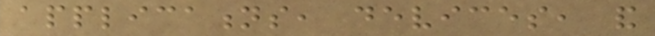applications, devices, and
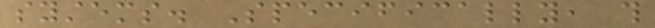systems. Specifically, this
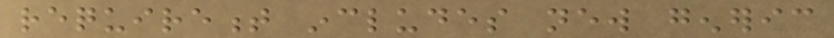requirement includes new generic
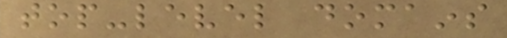top-level domains
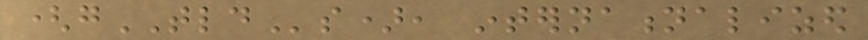(gTLDs), internationalized
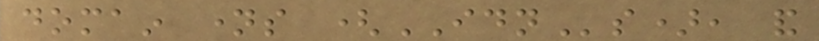domain names (IDNs), and
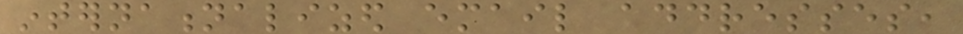internationalized email addresses,
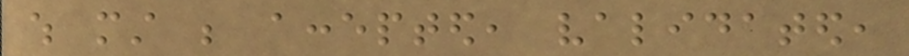which must be accepted, validated,
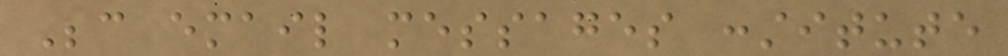Because email messages constitute
